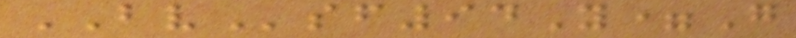BVsf94Y=G
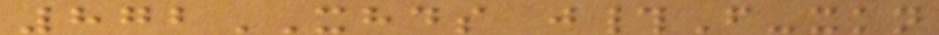872XHDS j#F-xkn
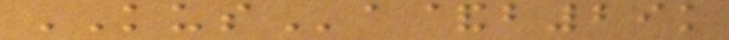KUSa&b29k
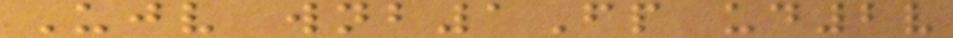Ujv wnb1Fp ud2v
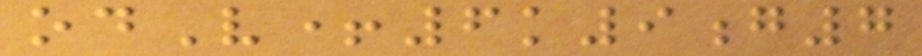odV+6k9g7
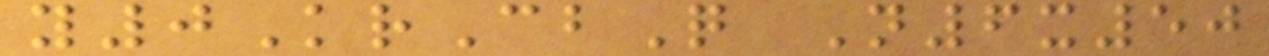y0KrCbQ N6x50
